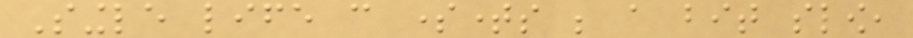Single life can sometimes be a bit slow,
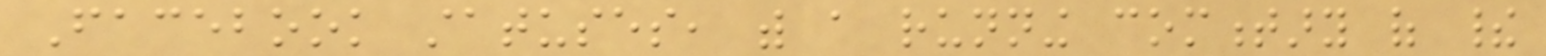Facebook statuses, with a running commentary of their
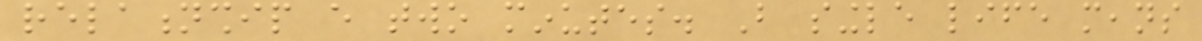relationship every two minutes. But single life means
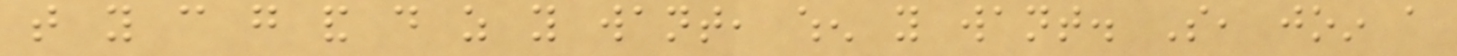that you can go and do as you want, when you want. So, join a
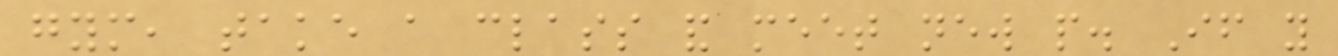gym, take a class and meet new people. If you
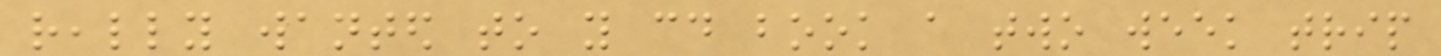really wanted to you could book a two week trip
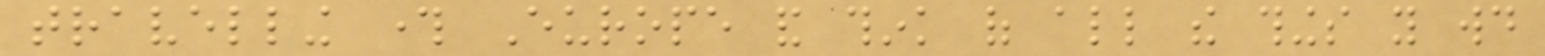travelling through Europe and think of all the things you would
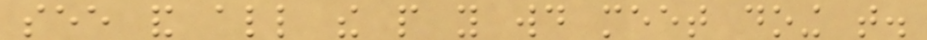see and all the people you would meet doing that.
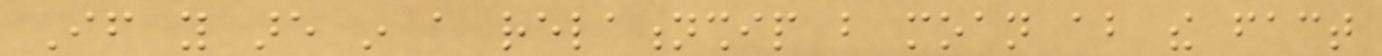If you are in a relationship but moan about the fact
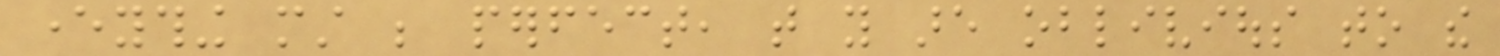everything must be perfect, that you are oblivious to the
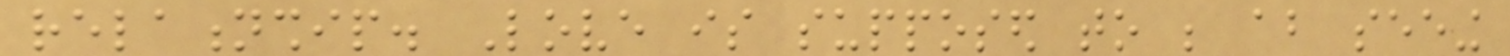relationship. Love is supposed to be about seeing
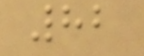82
